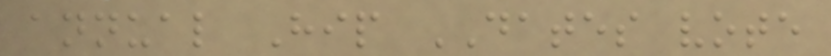annual Hip DATES vote
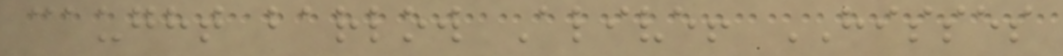caught barlow Alive! HISSES
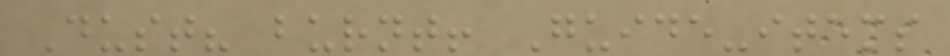Dust? burnt! Guide-items
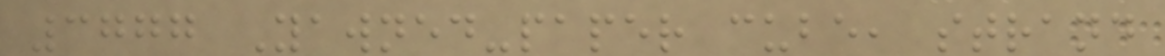3777 Yawned-paper cube, strand
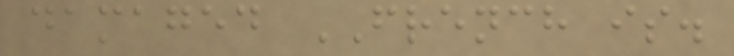damaged FRENCH is.
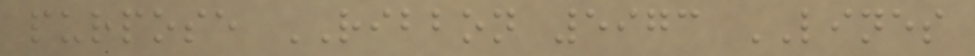purpose RIBBON 5973 LINES
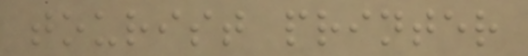tourist printer
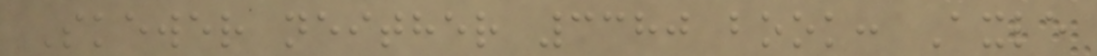Skewer neither 3380 book: Axle
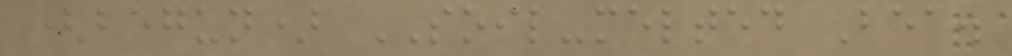(begun) SOIL-melted Bea.
